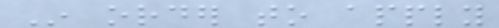In order to apply
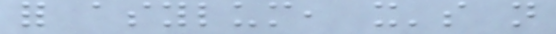for asylum, it's not
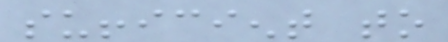sufficient to
